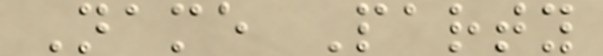Name Party
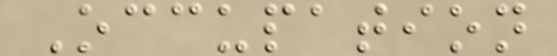Occupation
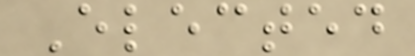Elected
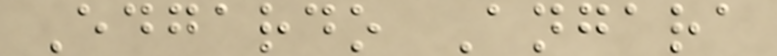Edgardo Angara
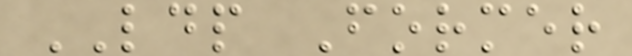LDP Former
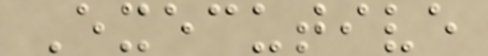Executive
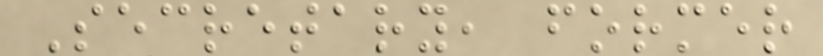Secretary, former
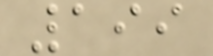199
